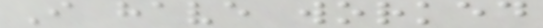I have worked
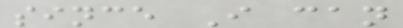since I can
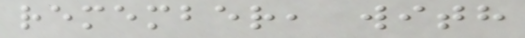remember, with
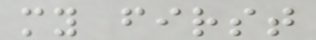my first
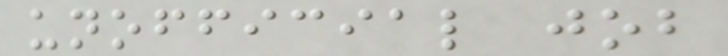unofficial job
